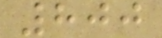800
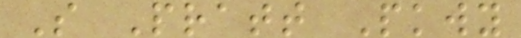S Pratt Pkwy
